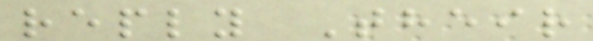reply Their
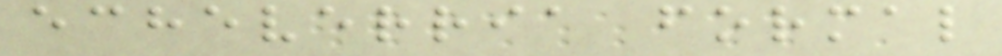echeverria formal
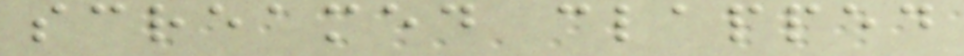screamed clapped
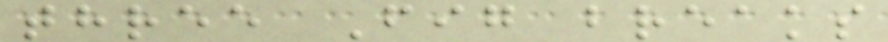three Fig breaks
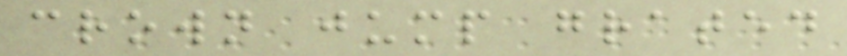crown jump grated
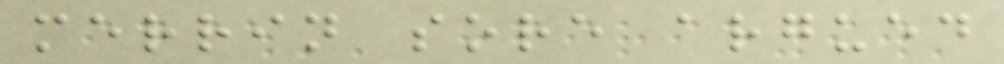merrin sore argued
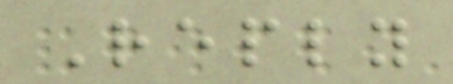Reply
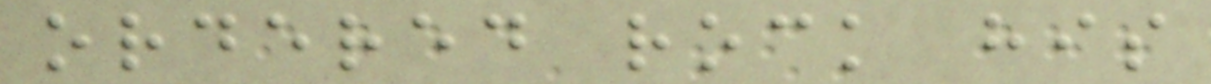ordered rock his
